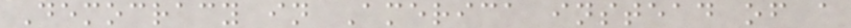Democracy in America instead of a
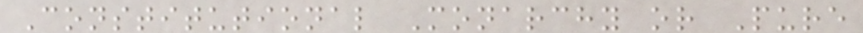Constitutional Monarchy or Pure
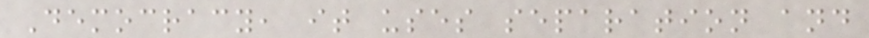Democracy, it uses separation and
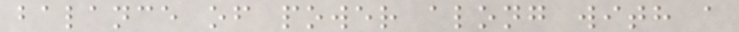balance of power along with a
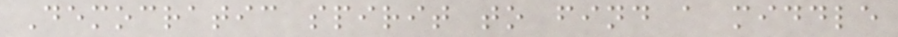Democratic spirit to find a middle
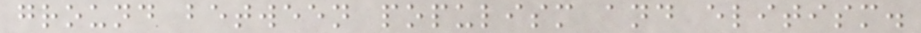ground between populism and elitism.
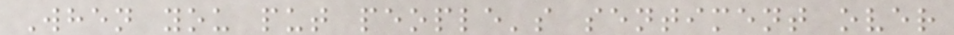When you put people's sentiment over
